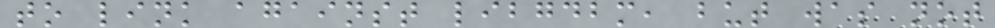to link against libgdbm, but was not
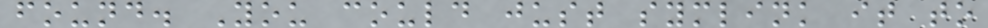found. You could just symlink it to
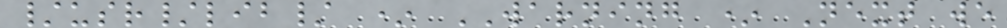/usr/lib/ * WARNING * Next we
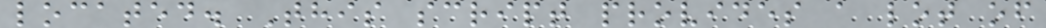located. This script provides a lot of
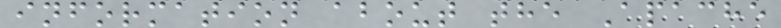information about the Apache
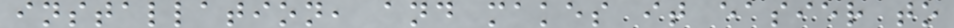installation, and makes it easier to
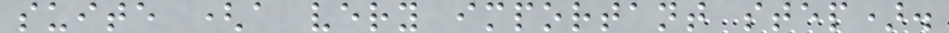suite (a very important step).
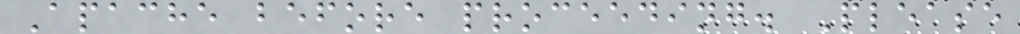Apache before proceeding. Please
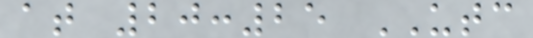at 20:25 UTC
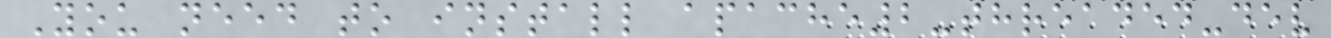You need to install apache2-threaded-dev
